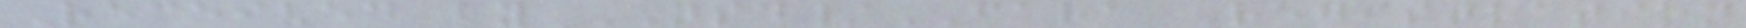Received by NSD/FARA Registration
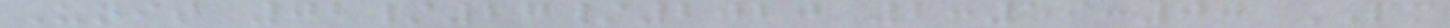Unit 02/27/2020 2:59:00 PM
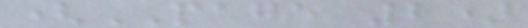(PAGE 2)
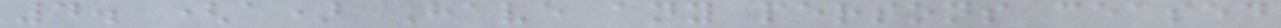4. (a) Have any persons ceased
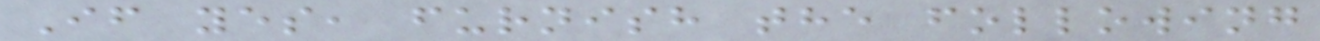If yes, furnish the following
